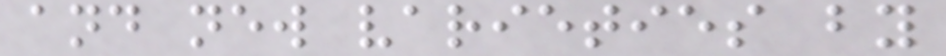and new varieties by
